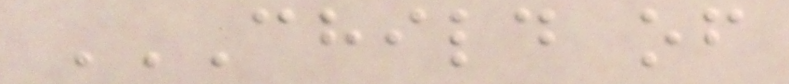CHILD OF
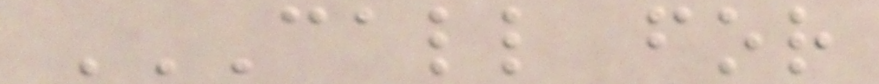CALL FOR
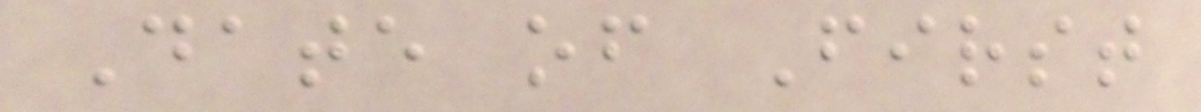Date of First
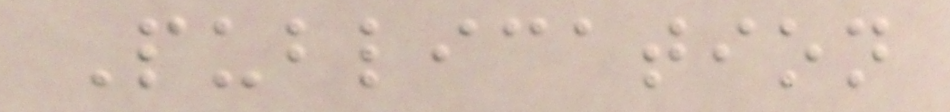Publication
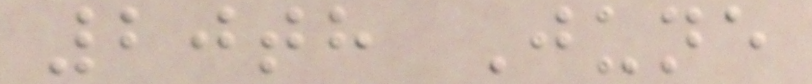20th June
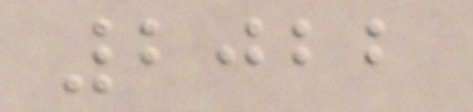2022
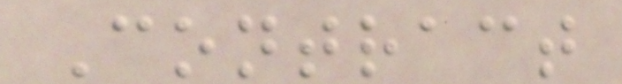Contract
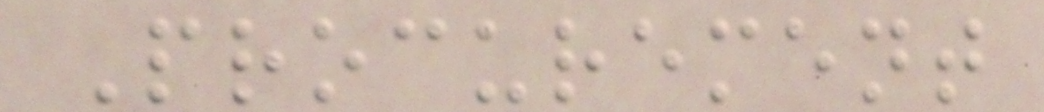Procurement
